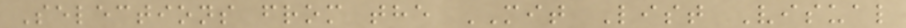Selections from the MIT List Visual
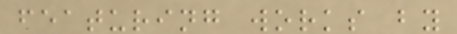featuring works by
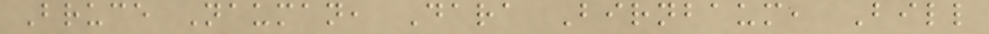Bruce Nauman, Dara Birnbaum, Bill
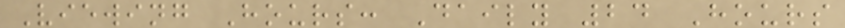Viewing Hours: Daily 24 Hours
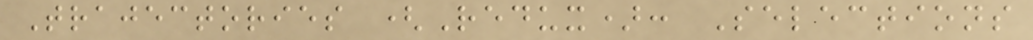Trajectories (Redux): Selections
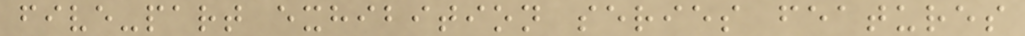five-part exhibition series features
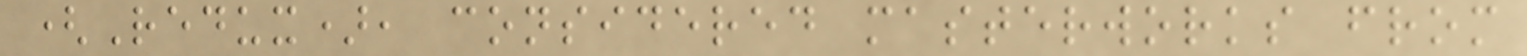(Redux), considered masterworks from
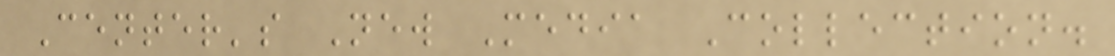Center's New Media Collection.
